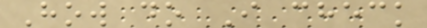How do I check
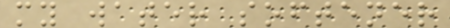my water softener
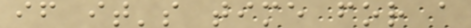if it's time for a
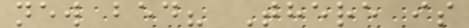new bed? There is
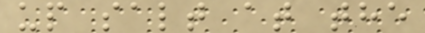up salt at the
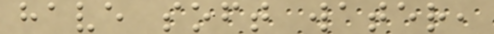have soft water,
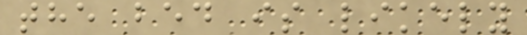the bed is likely
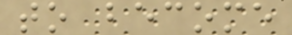to become
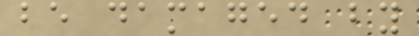be damaged by
